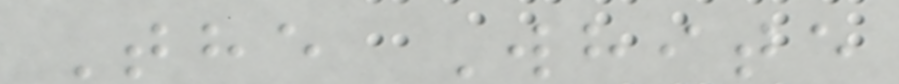The White
